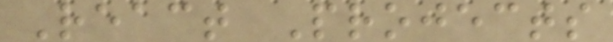React Projects
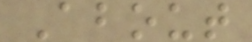About
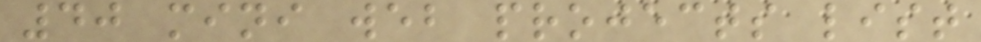40 mini web projects list
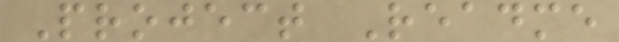Project Readme
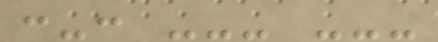:-: --- ---
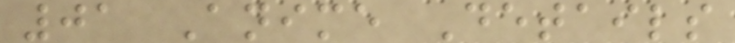01 Anime Details
